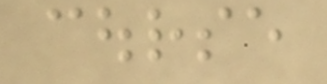course
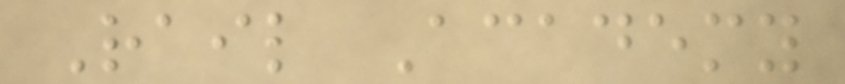Rail Academy
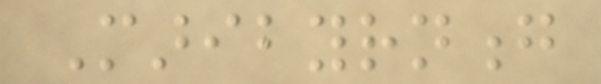Maribyrnong
